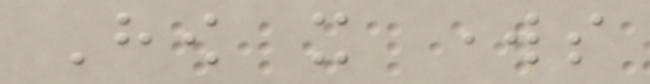How it works
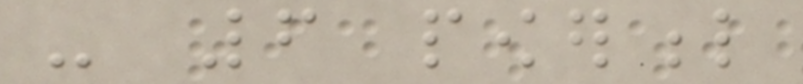- 6 powerful
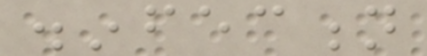disinfection
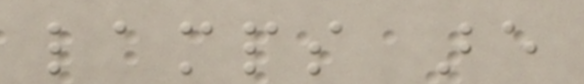lamps are
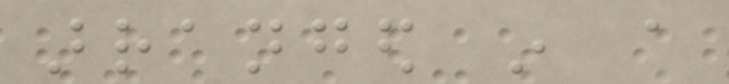arranged in a
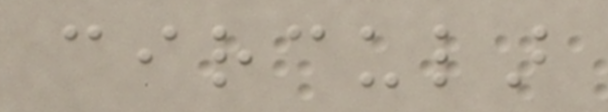circular
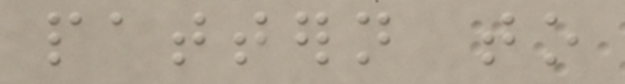pattern to
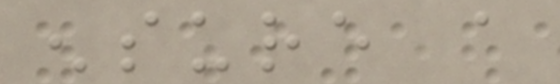ensure a
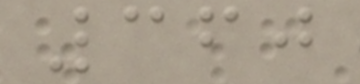360
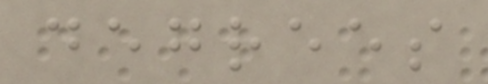degrees
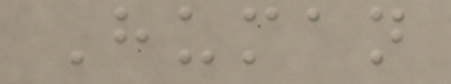Human
